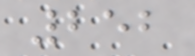252
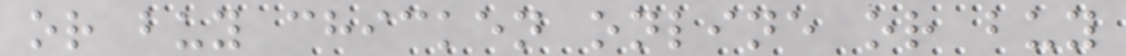or buy chicken online or buy
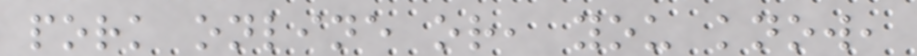pork online or, you know,
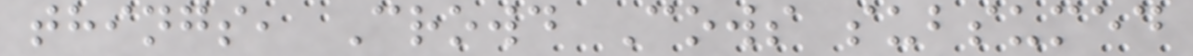things, Crowd Cows subsumed
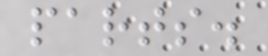parts.
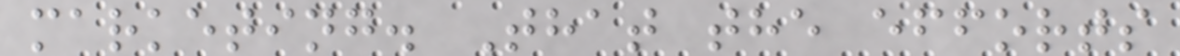marketing. That the efforts
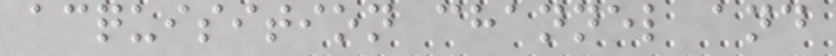acquisition channel and
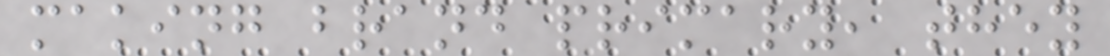making brand primary, they
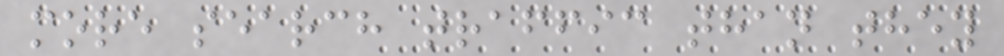more search traffic than they
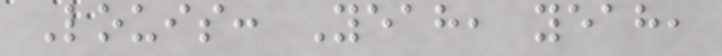Louis: Yeah, yeah,
